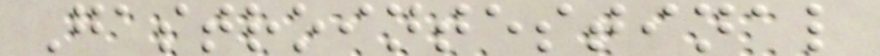Gastrointestinal
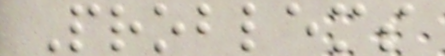Problems
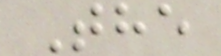The
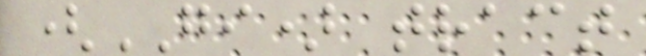(GI) tract
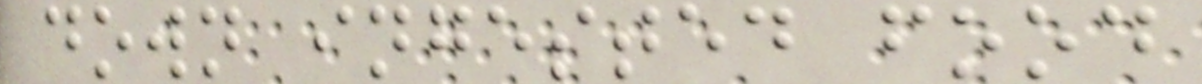down ingested food
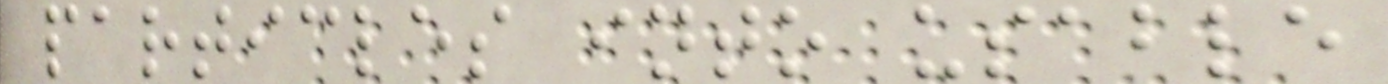particles into usable
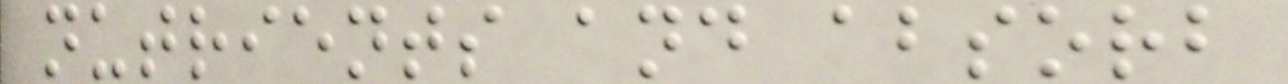nutrients and absorb
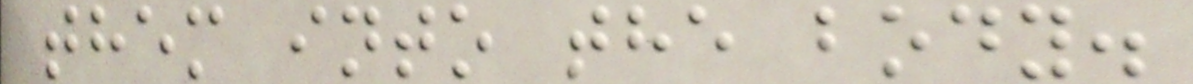them into the body.
